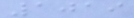1019
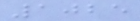1025
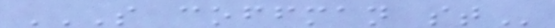S COFFMAN ST
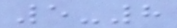5-8
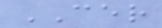CER
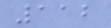112
